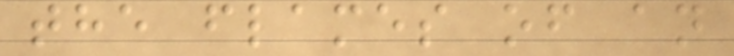the flames of an
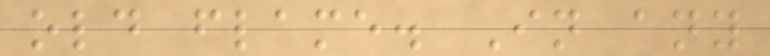old flame. In any
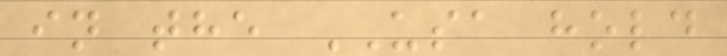in the USA hold
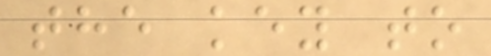the key to
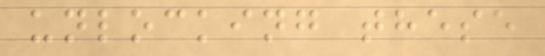unlocking these
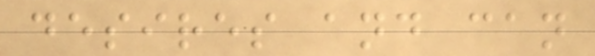desires and can
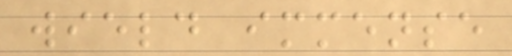wield immense
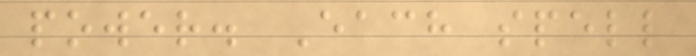power. Each spell
